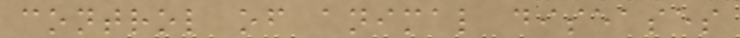control of animal diseases
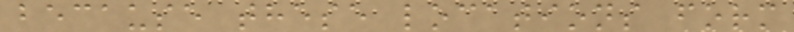because these locations form
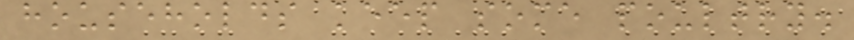households keep some poultry.
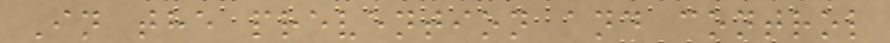In the prevention and control
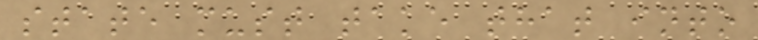state must take that into
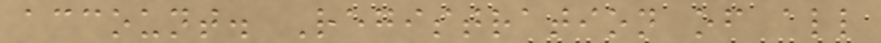account. Registration of all
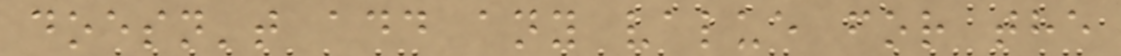doesn't add any value for the
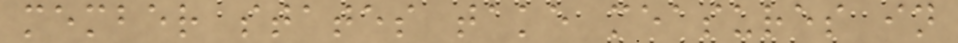member states take measures in
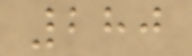280
